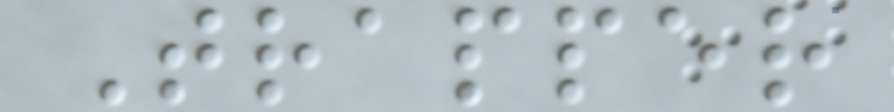Trapper
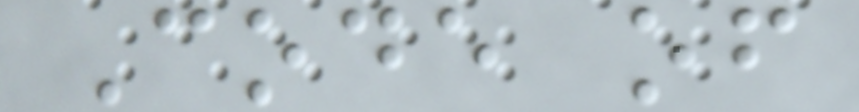Code of
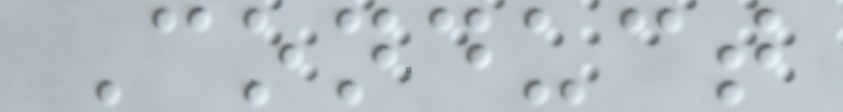Conduct
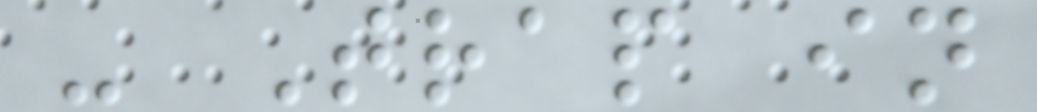- Trap in
